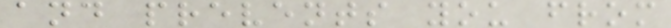and prevents you from
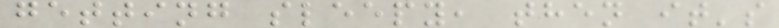getting sleepy, then it's
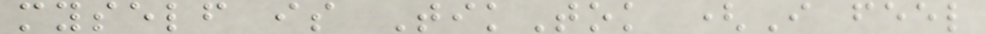myself is TikTok (I feel
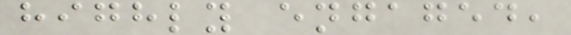highly engaged,
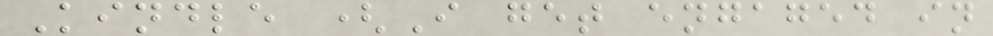Kindle (I get engaged in
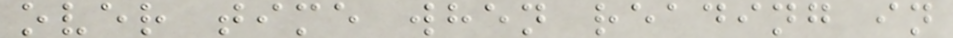over time when reading in
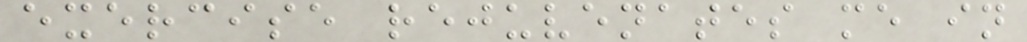exercise rejuvenates me in
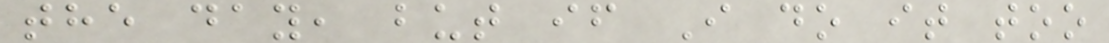the day, but if I do it too
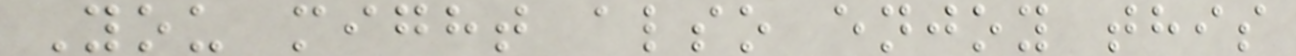You might also enjoy this
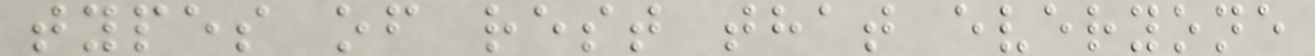types of rest that everyone
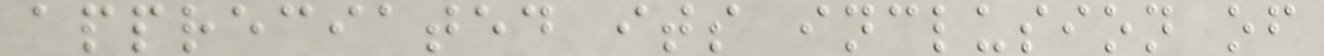appreciated its inclusion of
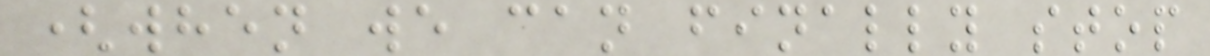(when we can finally stop
